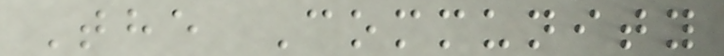The Community
